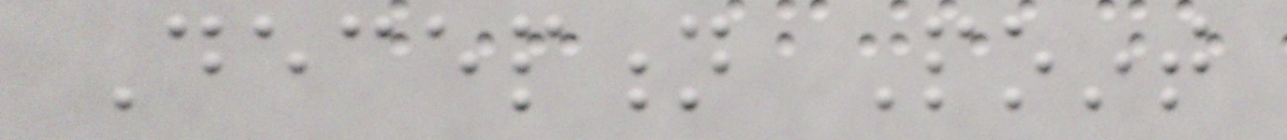Deception Point
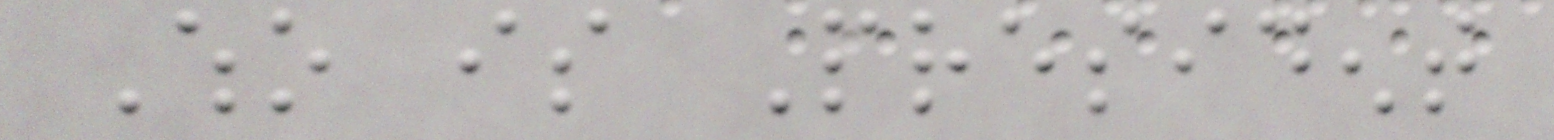Who is President
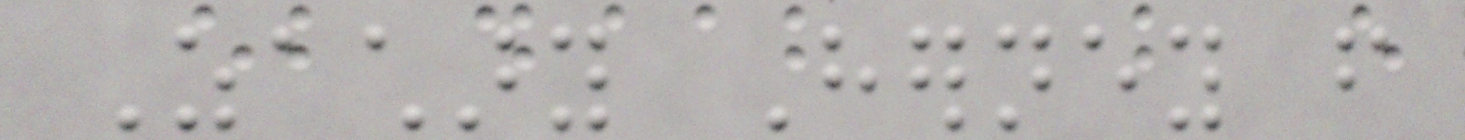Zachary Herney from
